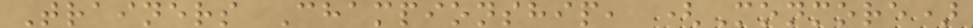Trainers Championship, (Monmore)
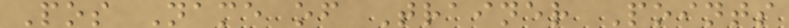Pos Name of Trainer Points
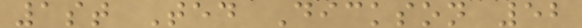1st Ted Dickson 52
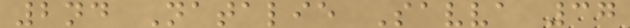2nd Natalie Savva 37
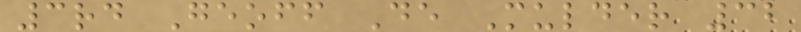3rd Geoff De Mulder 32
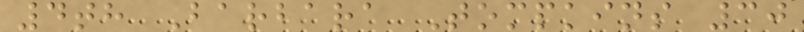4th Barbara Tompkins 30
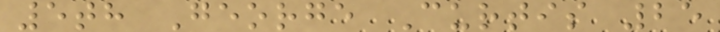5th George Curtis 25
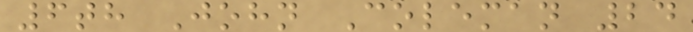6th John Coleman 24
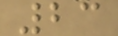23
